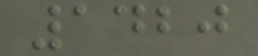1420
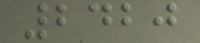2420
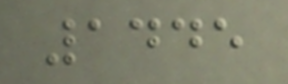1445
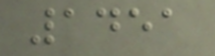1451
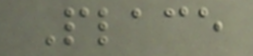Place
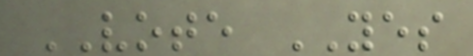VOTE YES
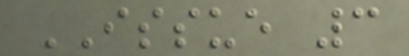ISSUE 3
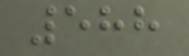588
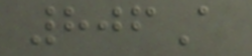806A
